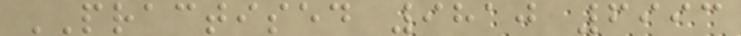PRACTISED 9810 6993
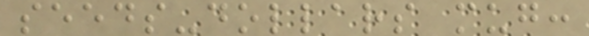seeds-dollars mug:
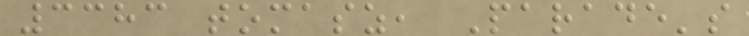3383 tomasz, Parade's
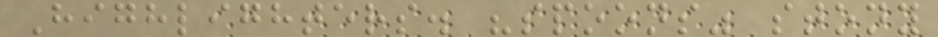Highlighters. "spoons" stony
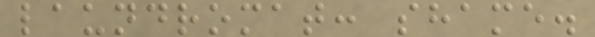laundromat: shame.
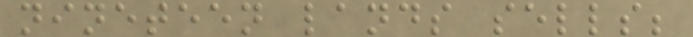nineteen lands sells;
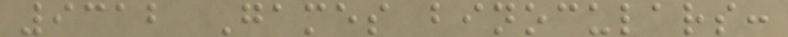9312 Games binoculars:
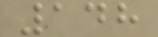148
